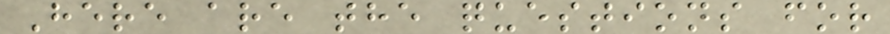Here are the questions for
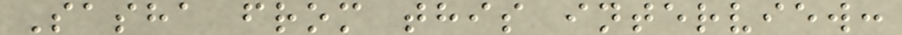Sasha from this interview:
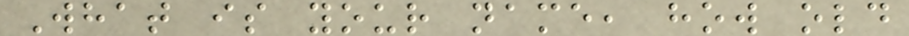What is your name, how old
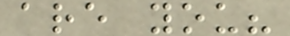are you?
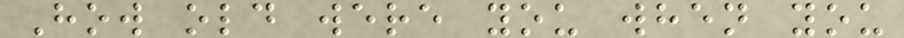How old were you when you
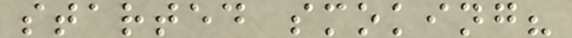started smoking?
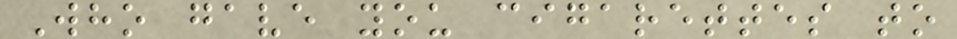Who gave you cigarettes to
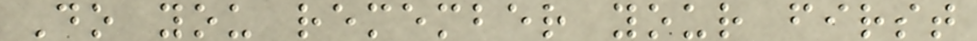Do you remember your first
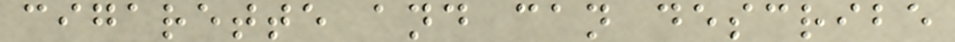cigarette and can describe
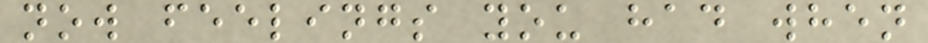now feelings you had when
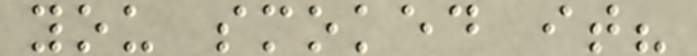you smoked it?
